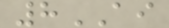8AI
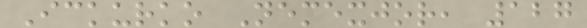Ickurko Nemexjor, 127
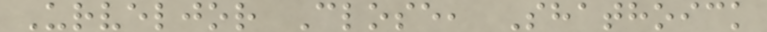Urveljor Close, Shathoick
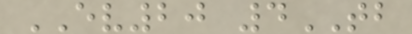EV20 4TB
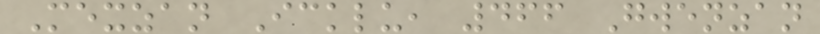Mexzan Icklu, 466 Gwenzan
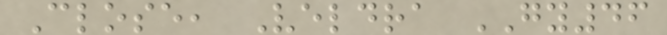Close, Veldra GY46
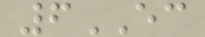6EC
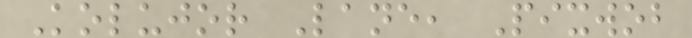Kolujor Lane, Pixwob
